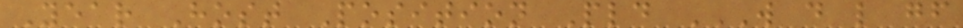Year Host Position Pld W D L GF
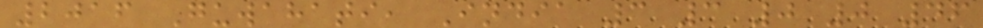2016 Guwahati, India 3 3 0 0 46
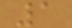1
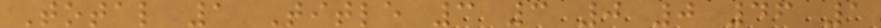Total 1 Title 3 3 0 0 46 1
